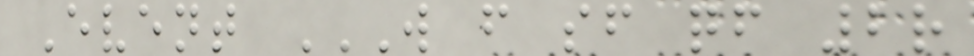Event W F SF QF 2R
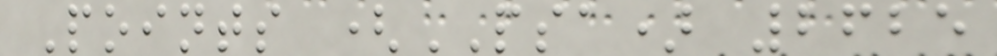Points (PSA) 2625
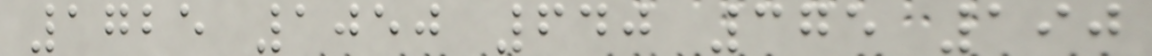1725 1050 640 375 190
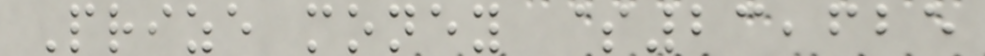Prize money $23,625
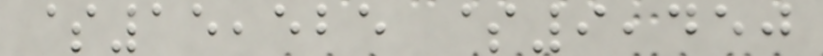$15,525 $9,450
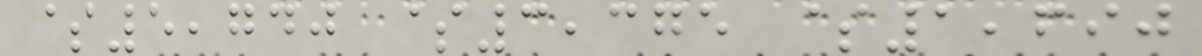$5,740 $3,375 $1,690
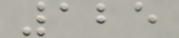125
